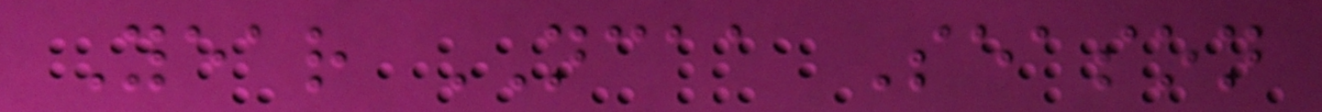Year NCAA Season
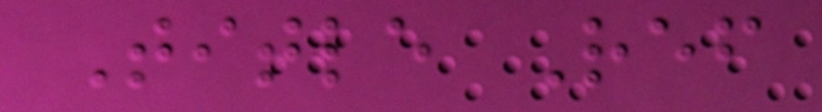Title Ref
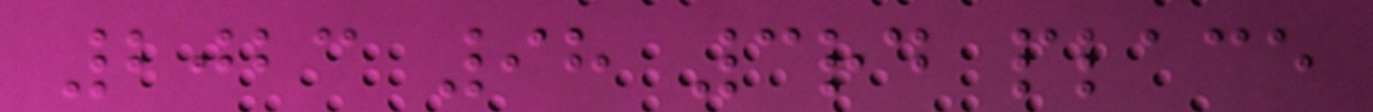2023 98 3rd place
